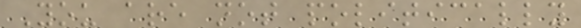You are not politically
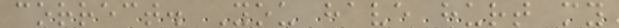correct. You have hurt my
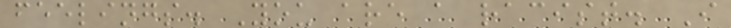feelings. You are a racist. I
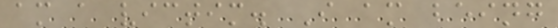am a victim. I am being
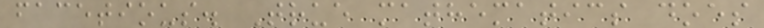facetious. True mathematics does
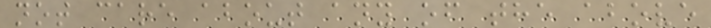not care about any of the above
